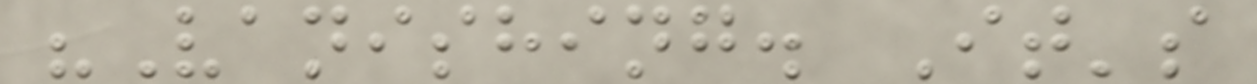"Vanishing. It's
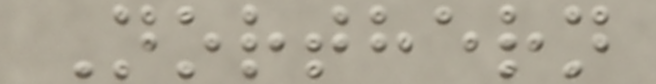Northern
